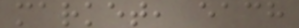market, each
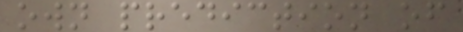own prediction of
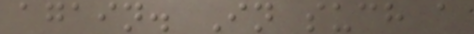again. In such a
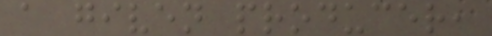a given producer,
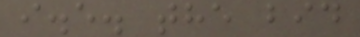i.e. the bid
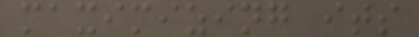maximizing its
